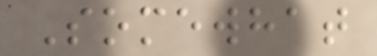Somewhat
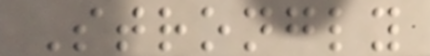Strongly
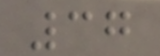37
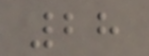28
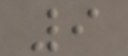9
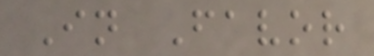In Favor
